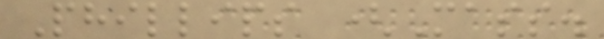Phillips (Mass.
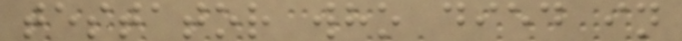testator who died in
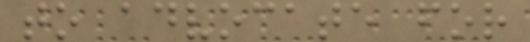to advocate for
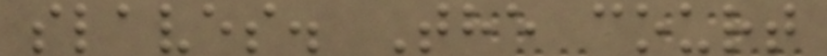slaves. The court
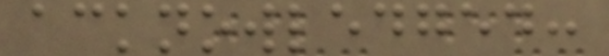acknowledged:
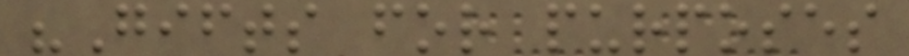"Gifts for purposes
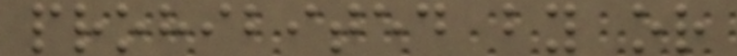prohibited by or
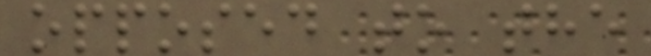opposed to the
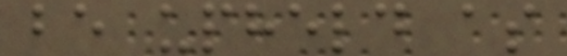be upheld as
